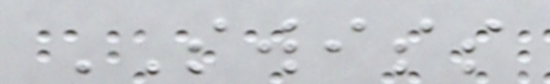SWISS
